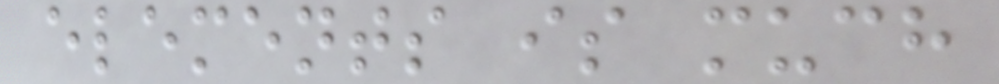elements is much
